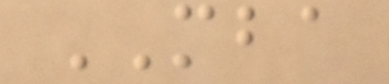MBA
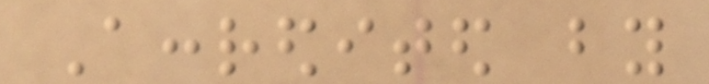Accredited by
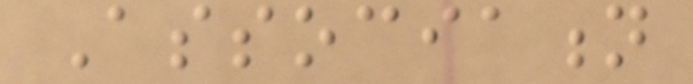Association
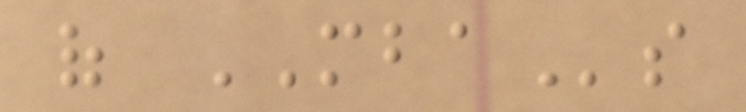of MBAs
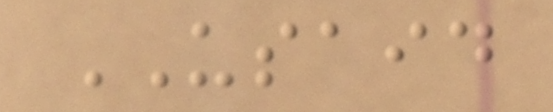USAID
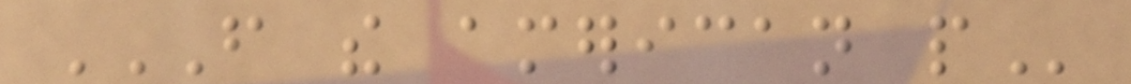FROM THE AMERICAN PEOPLE
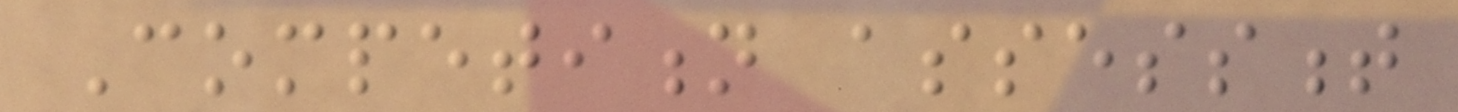Competition assessment
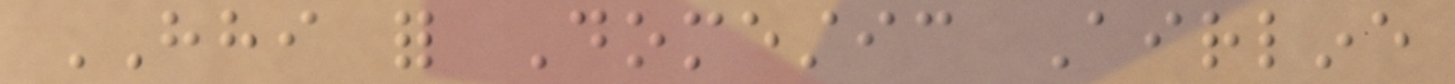HHI for Domestic Airline
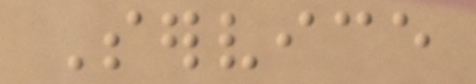Service
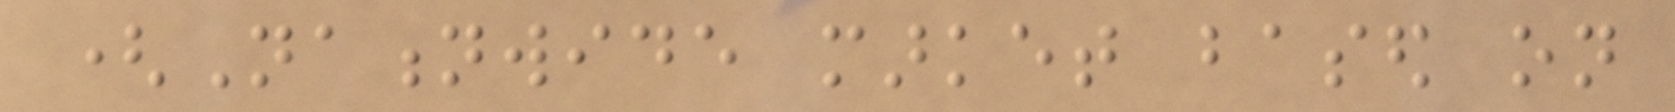(Nationwide market based on
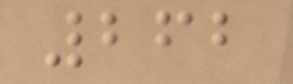262
